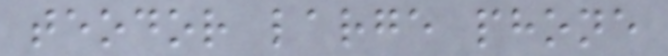teodor large phone
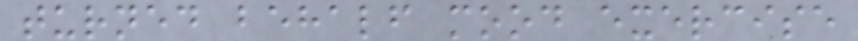turned behalf mood exercise
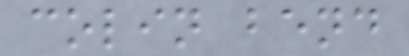colin bend
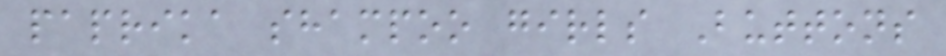paprika shampoo girls Buttons
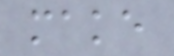make
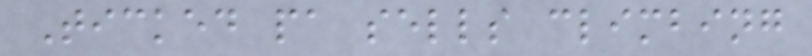Ticked pa sells climbing
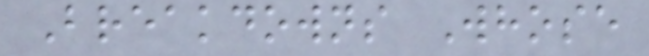Breakdowns Whose
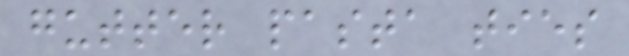gutter pasta ties
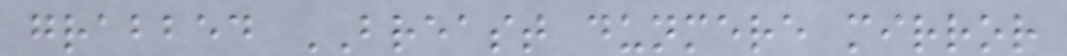grabbed BREAST dunmere mirror
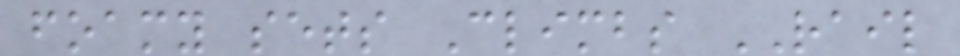foamy sets Climbs RAIL
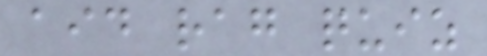aid rag quiz
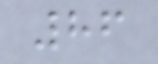86
